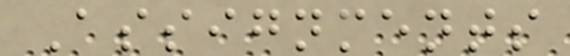Assignments
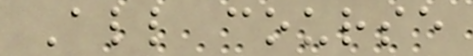All course
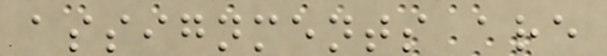assignments are
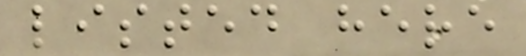listed here
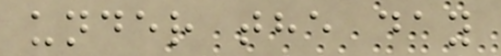under the day
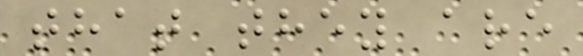that they are
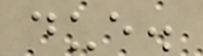due.
